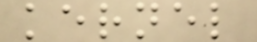kernel
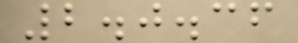2.0.36
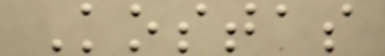Kostas
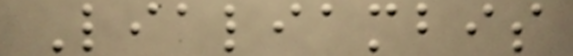Lialiambis
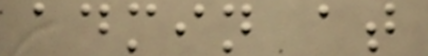admin at
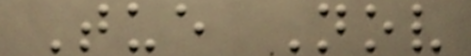Tue Nov
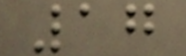17
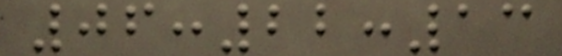06:22:13
